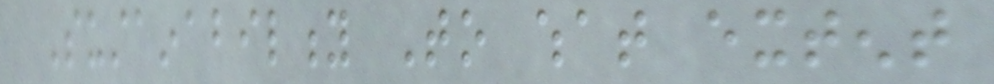Sustainability To what extent
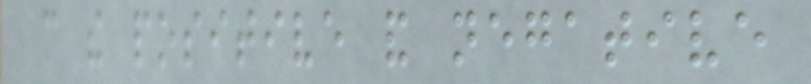can the positive and negative
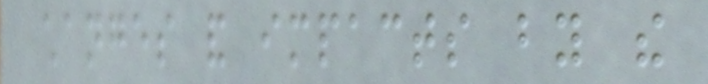changes and impacts by the
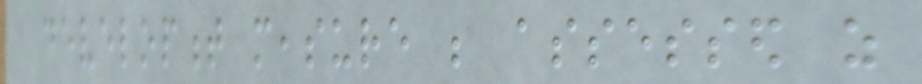development measure be assessed as
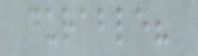durable?
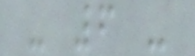- 6 -
